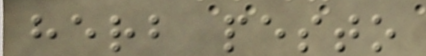herb pesto
